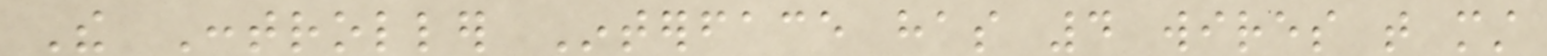The Controller Interface has 4 wires that must
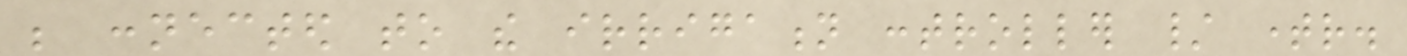be connected to the irrigation controller / timer.
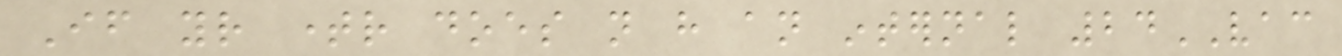If your timer does not have an internal 24VAC
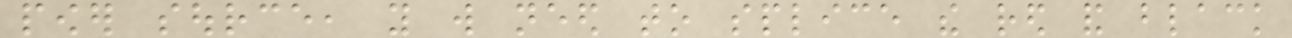power source, you will need to splice the red and black
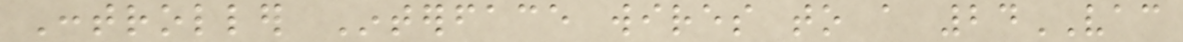Controller Interface wires to a 24VAC
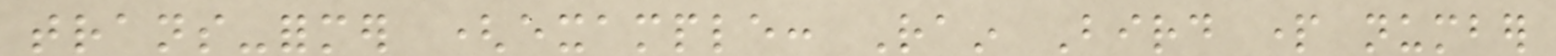trans-former (example: Rain Bird part number
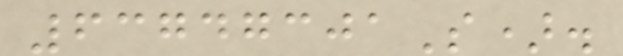63747301S).
